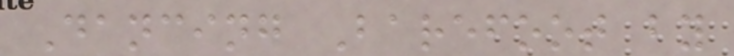Dancing Barefoot by
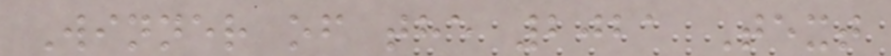Winner of the 2021 Text
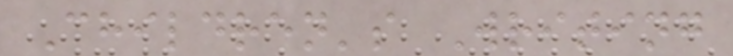Children's Writing
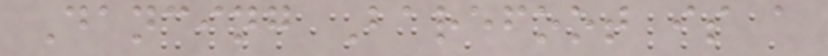Dancing Barefoot is a
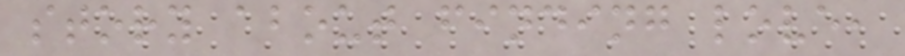story about finding love,
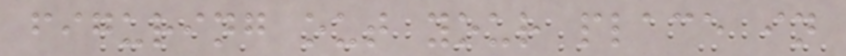figuring out your place in
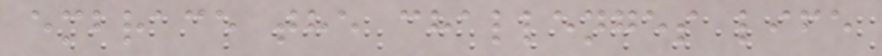embrace the challenges life
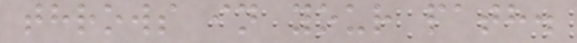throws in your path.
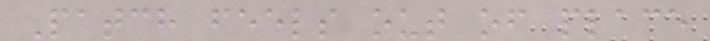Patch feels out of place
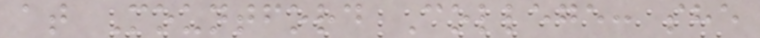at Mountford College: she
